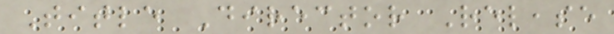Title Director Release
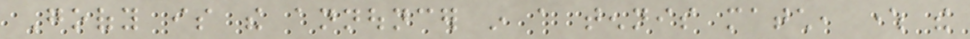Goofy is the announcer in a tennis match, where the
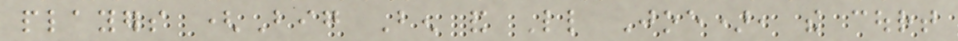players (Big Ben and Little Joe), the court
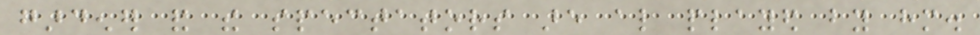gardener and the spectators are also played by him.
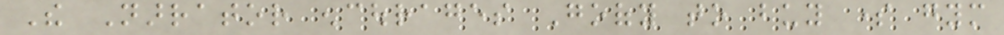The Narrator encourages Goofy to buy some gym
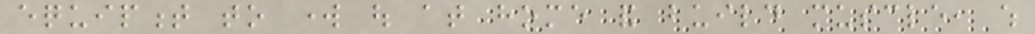equipment to work out at home and build muscle, which
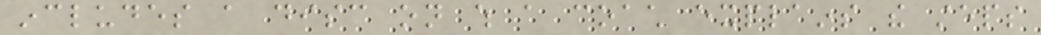includes a disc on which a coach explains the steps
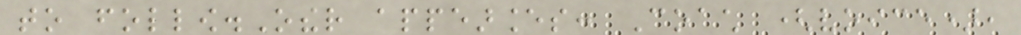to follow.Other appearances: Coach (voice),
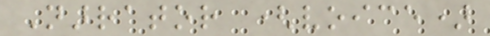Narrator (voice)
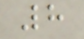8
